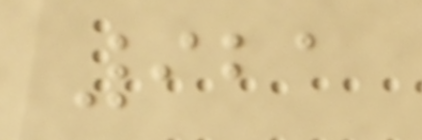921
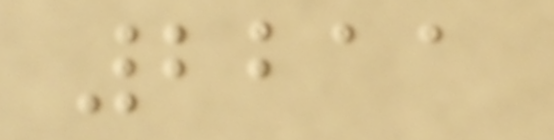2211
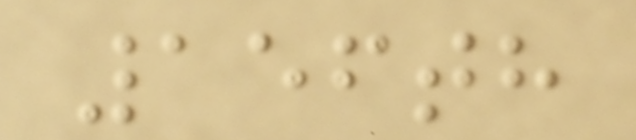156th
